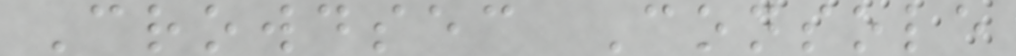Crowdsec Console
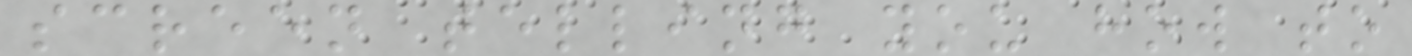screen telling you how to
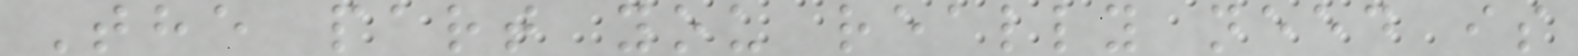The part you really need is
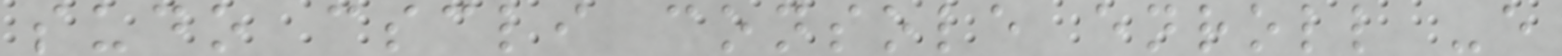sudo cscli console enroll -e
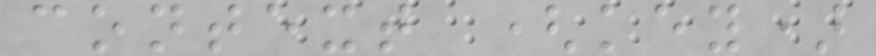context (key)
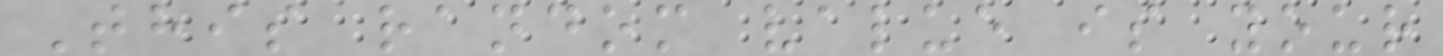This random value is your
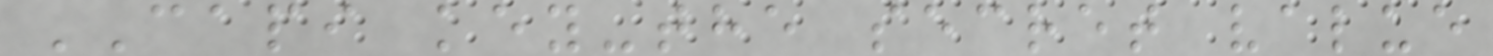CAPI key-the secret value
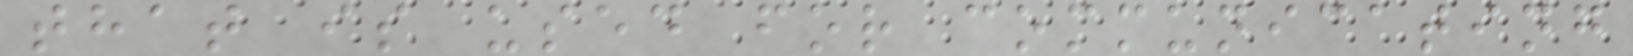that is used for communicating
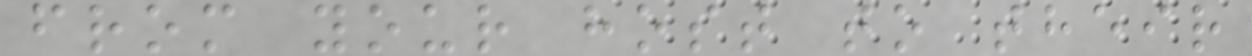from your host to their
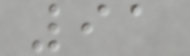91
